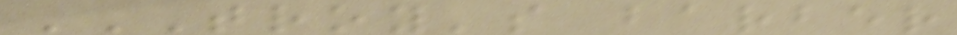TROY'S BARBER
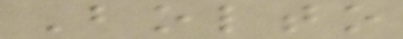Bolto
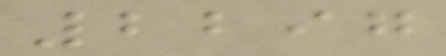2297
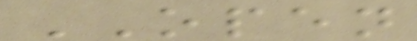OPEN
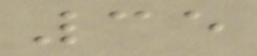35
